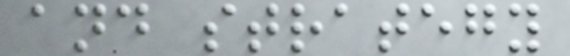and strategy
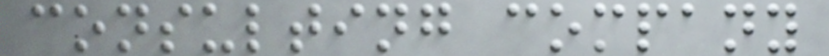consulting company
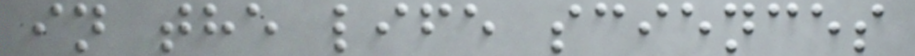in the life sciences
